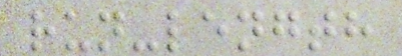run-length
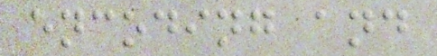encoding and
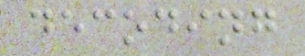decoding
